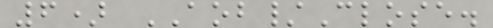6) AOB/Close.
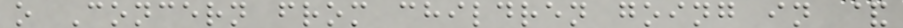o Concern from children going in &
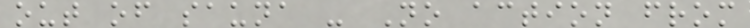out of sauna - No action from
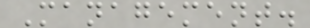Management.
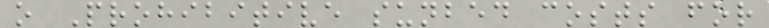o Prohibitive sunbed costs for
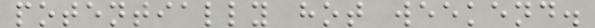potentially hot weekend.
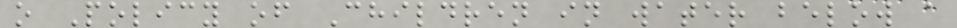o Policy of Children in water below a
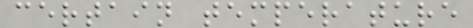certain temperature
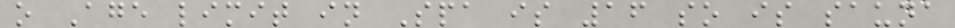o Age limit in Spa is 16 so is sauna
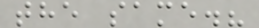the same.?
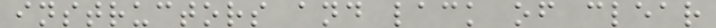instructors and lack of clear
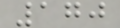170
